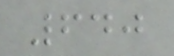640
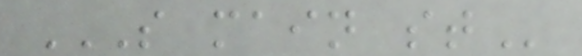S MAIN ST
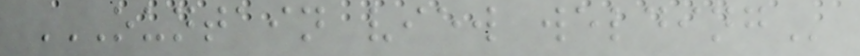OUNTAIN VIEW WELDING
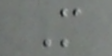M
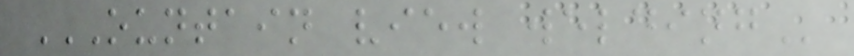OUNTAIN VIEW WELDING
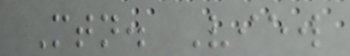Mtn. View
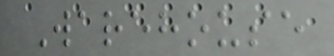Warehouse
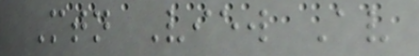Mtn View Av
